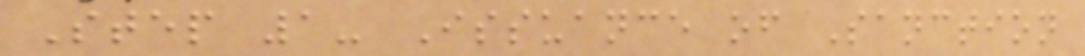Step 1- Issuance of Sanction
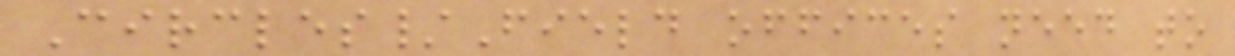Circles/Field offices need to
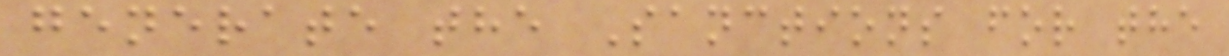generate the Sanctions for the
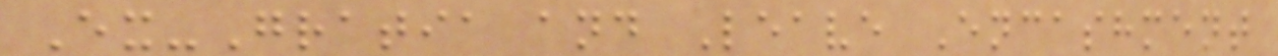Ex-Gratia and Leave Encashment
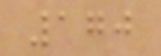170
